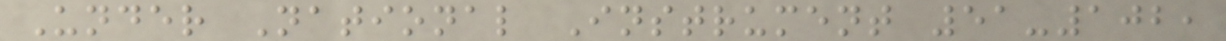Under National Instrument 51-102,
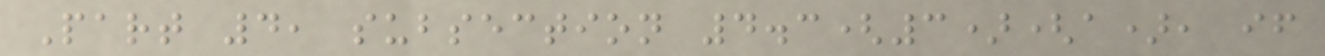Part 4, subsection 4.3(3)(a), if
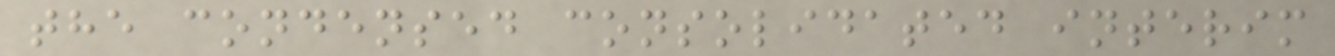the condensed consolidated interim
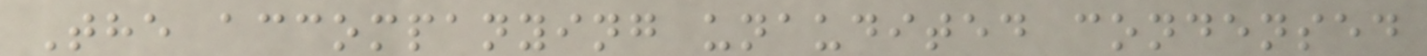The accompanying unaudited condensed
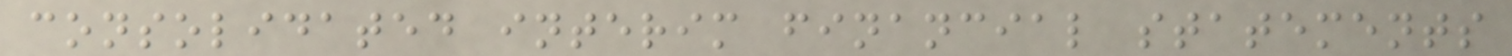consolidated interim financial statements
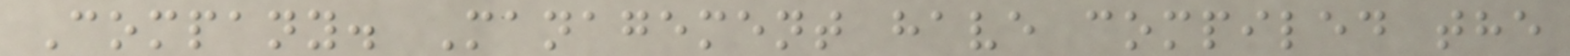Company. Management have compiled the
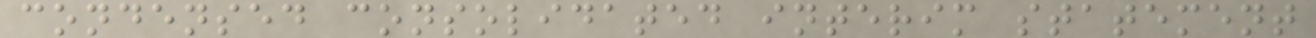condensed consolidated interim statement
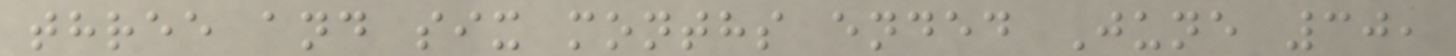three and six months ended June 30,
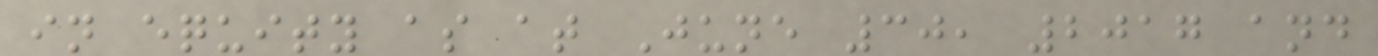in equity as at June 30, 2017 and
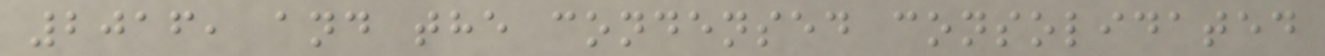2016, and the condensed consolidated
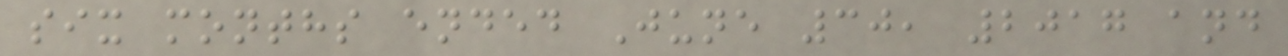six months ended June 30, 2017 and
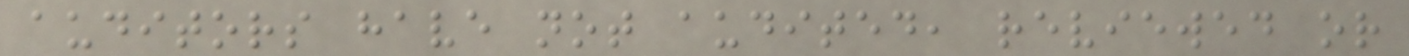auditors have not audited, reviewed or
